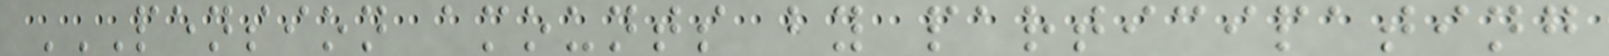PENSION AMOUNTS BY PARTICIPATING
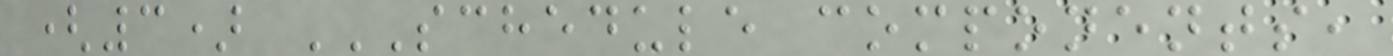(3) SCHEDULE COMPONENTS,
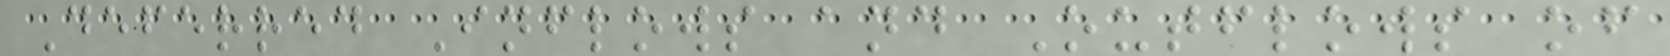Deferred Inflows and Outflows of
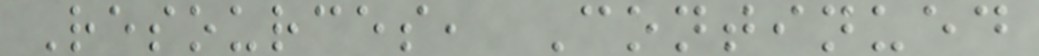Resources, Continued
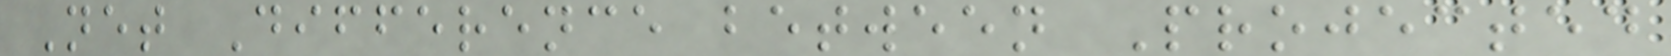Net Difference between Projected
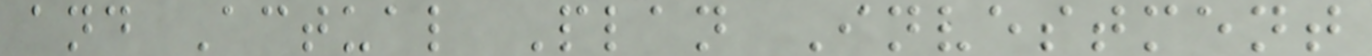and Actual Plan Investment
